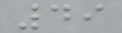49
